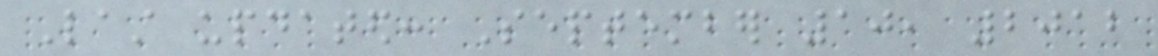Last updated: September 10, 2012
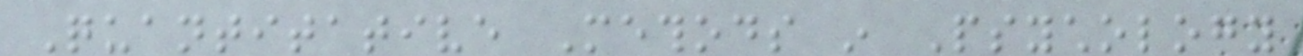Quantitative Methods in Psychology
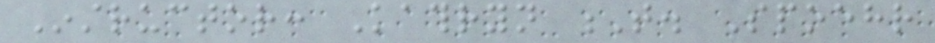Instructor: Kathryn T. Spoehr
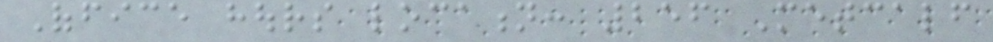Office hours location: 256 Metcalf
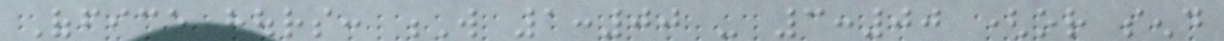Office hours: W 1:00 - 3:00 (or send
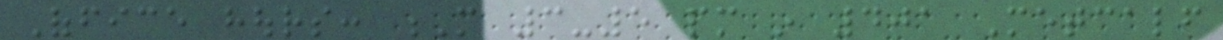Office hours: M 3-5 pm in 401 Metcalf
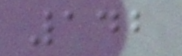142
